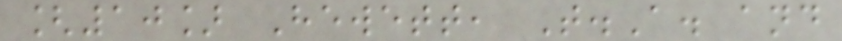[10] Hewett, T.A. and
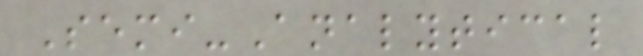Semi-Analytical
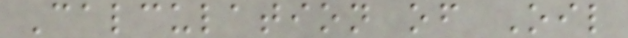Calculation of Oil
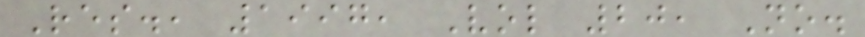Res., 1997, Vol 20, No.
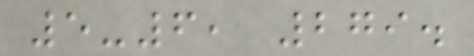5-6, 279.
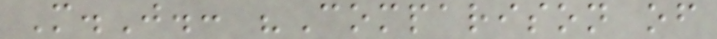M.J.: "Comparison of
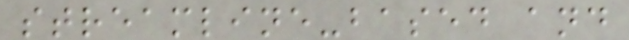streamline-based and
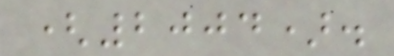(2004).
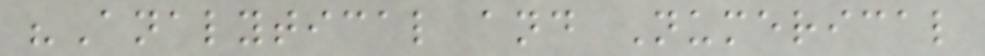"Analytical and Numerical
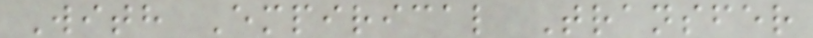With Empirical Transfer
